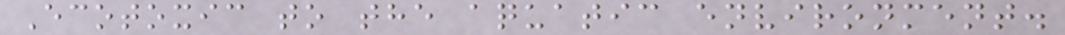Ecotoxic to the aquatic environment.
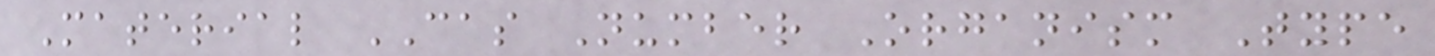Material CAS Number Organism Type
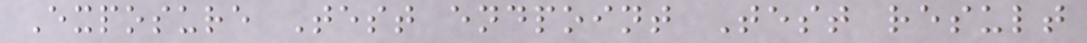Exposure Test endpoint Test result
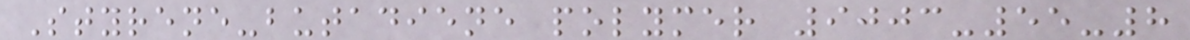Styrene-butadiene polymer 9003-55-8
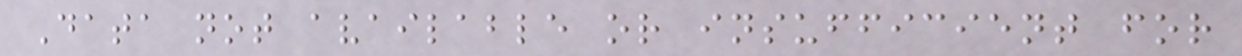Data not available or insufficient for
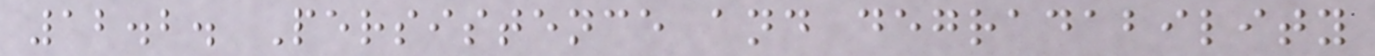12.2. Persistence and degradability
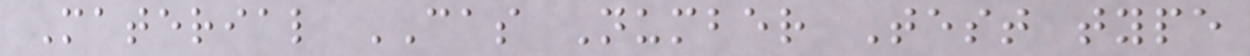Material CAS Number Test type
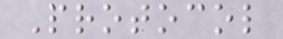Protocol
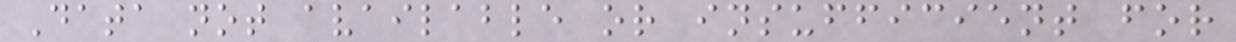Data not available or insufficient for
